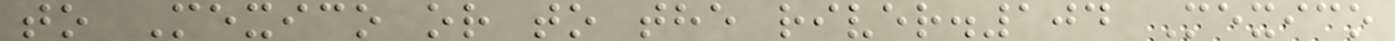to Mexico or to the river.104 Mexico
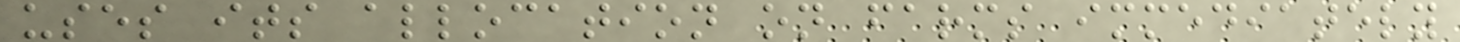uses its allocation on farms immediately
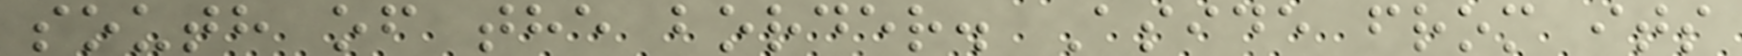south of the border. Aside from its
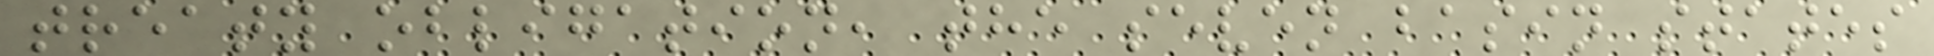treaty obligation, the seven basin states
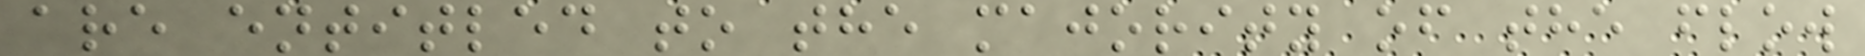are entitled to the majority of the flow
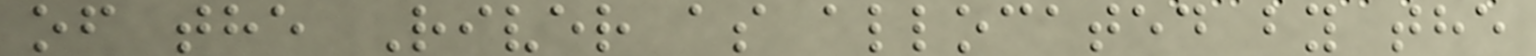of the River as allocated by the
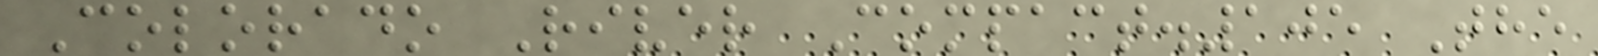Colorado River Compact.105 The
